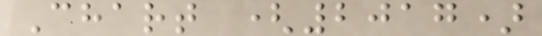Chart (2017)
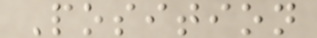Position
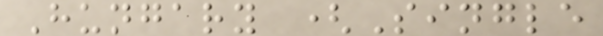Hungary (Single
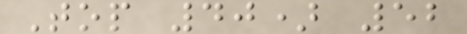Top 40) 52
